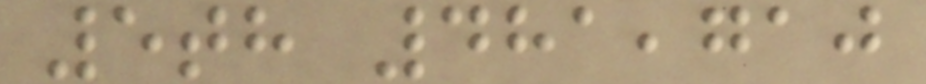5th 481,710
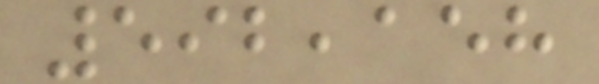592,158
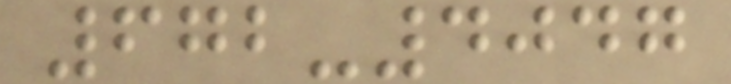672-4047
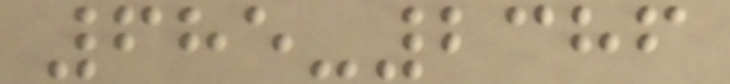685-2386
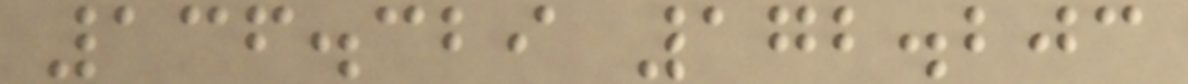136.329 172.203
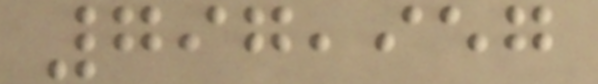797,957
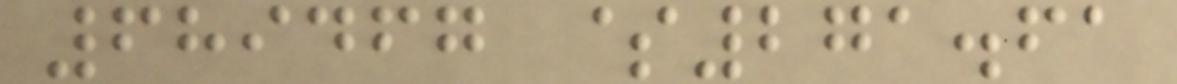689467 $271.61
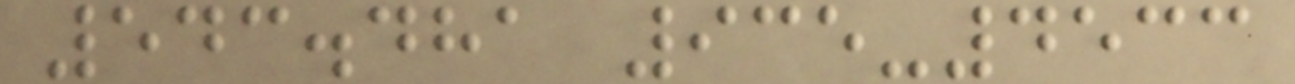543.481 935-4533
